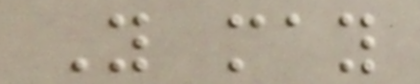You may
